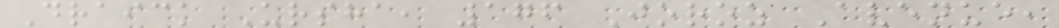Draick Ursha, 176 Joroz Avenue,
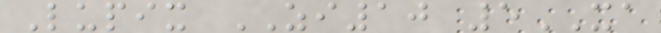Lupix ZI10 5XA
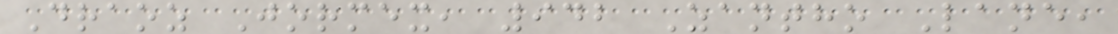Draoz Jormex, 942 Zantho Lane,
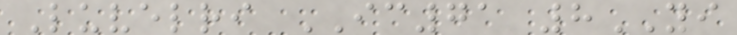Luvelri IC71 8YI
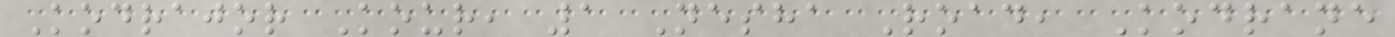Kodrajor Kour, 1 Nesha Road, Kodrane
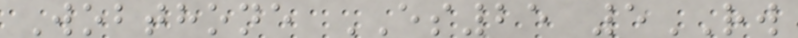Wobthone ES25 5RW
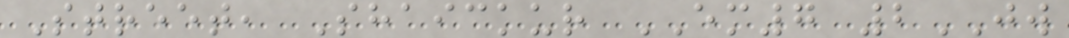Street, Shaickur EM7 2JW
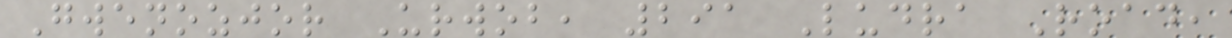Gwenozjor Urwob, 291 Ludra Road,
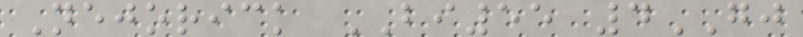Nejorick BI55 4GJ
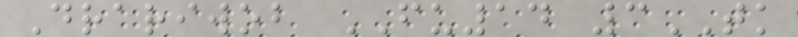Drariwob FU14 3TK
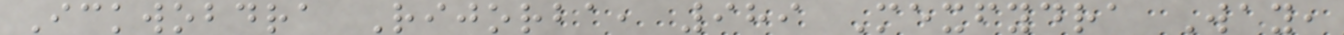Ickwobdra Rijorba, 989 Mexfydra Way,
